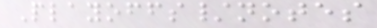Playoffs/notes
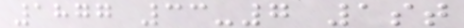1877 33-7 1st
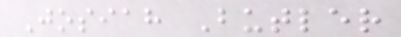Josiah Butler
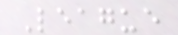League
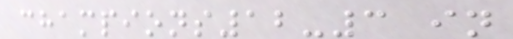champions12-3 in
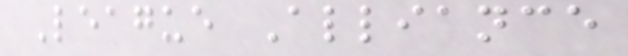League Alliance
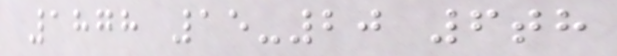1878 15-20 6th
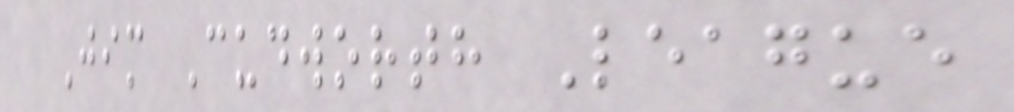Jim Cudworth League
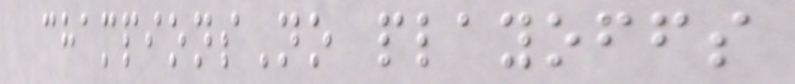championsNo playoffs
